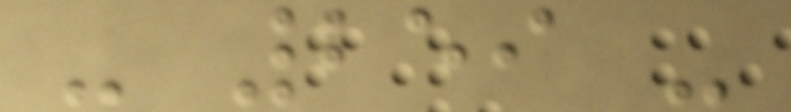- 259 -
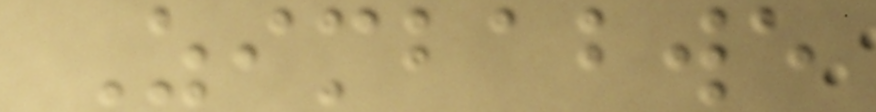Zimbabwe
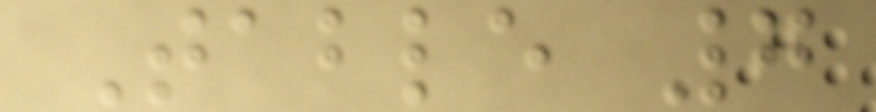Table 7
